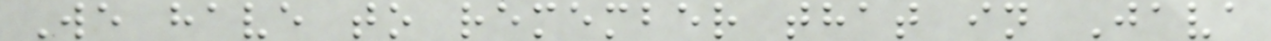We have to remember that in Java
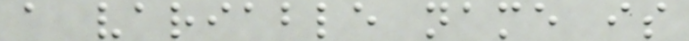a variable name is
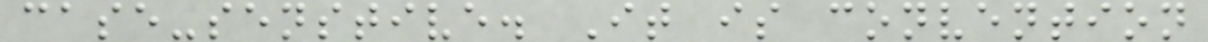case-senstive. It is convention
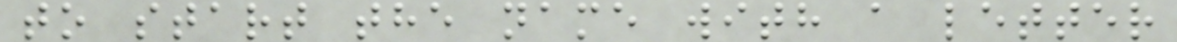to start the name with a letter
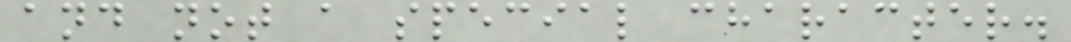and not a special character.
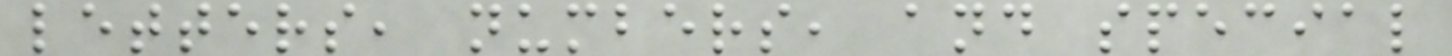letters, numbers, and special
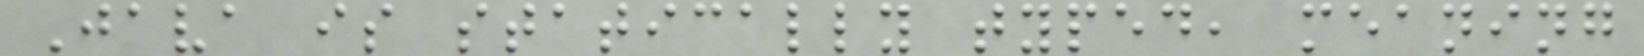Java is statically typed, meaning
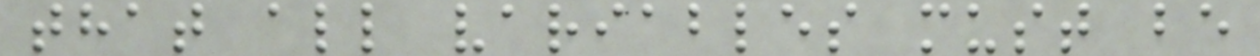that all variables must be
